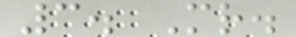3. Mr.
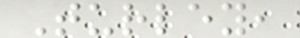Turley,
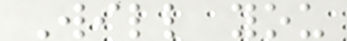Will you
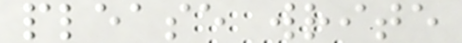please write
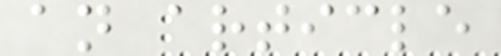an article
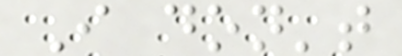I don't
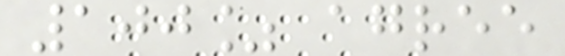100% agree
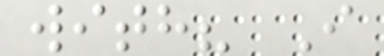with? I
